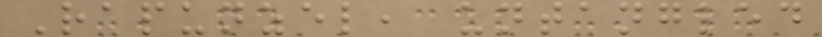Rapunzel, untangled
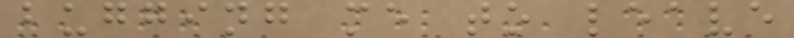bugging me to leave
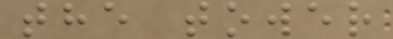the tower
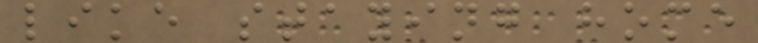like staying home
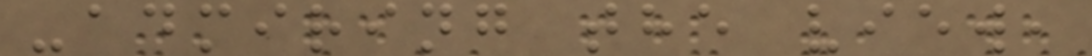-admiring the view,
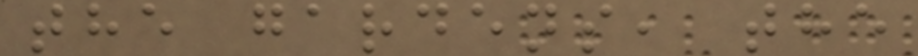the gardens, the
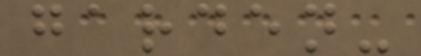garden-
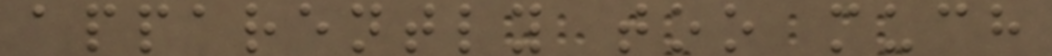apparently too much
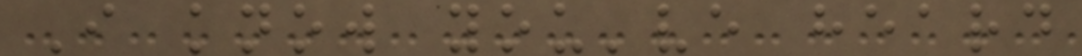I know you've heard
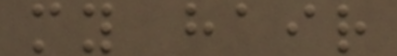my hair
